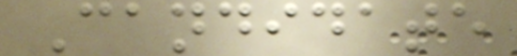Candidate
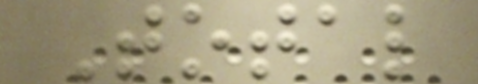Total
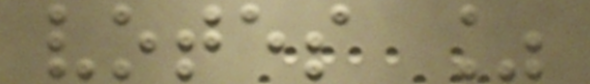votes %
